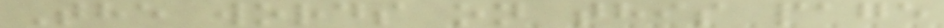The words on this page
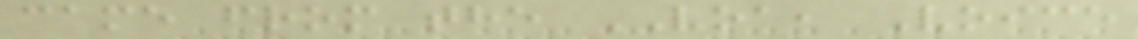came from the VOA, Voice
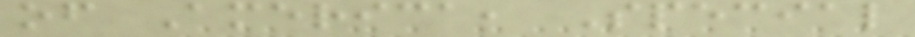of America, Special
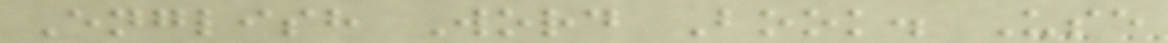English Word Book. Use
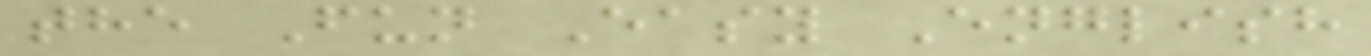the Fun Easy English
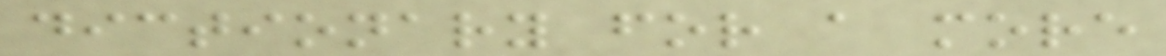dictionary for a more
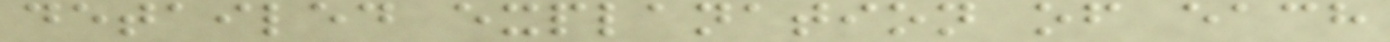detailed explanation of each
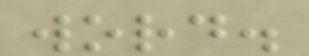word.
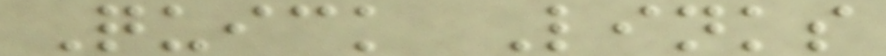Quick Links
